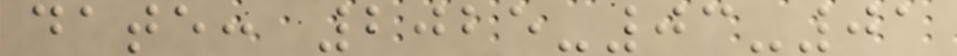date: 2025-03-01
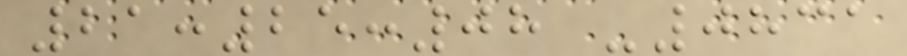21:25:08 -0831
